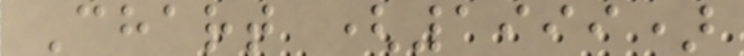Chart (1999)
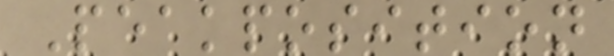Peakposition
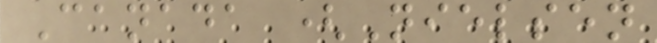Canada (Nielsen
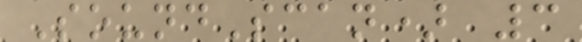SoundScan) 3
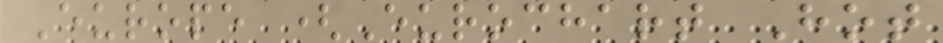Europe (Eurochart Hot
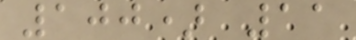100) 11
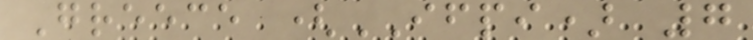Greece (IFPI) 7
